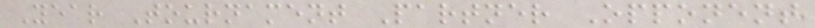Year Tournament Partner Opponent
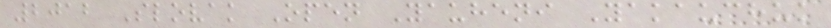2012 Slovak Open Yauheni Yakauchuk
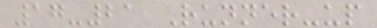17-21 Runner-up
